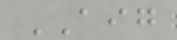AIG
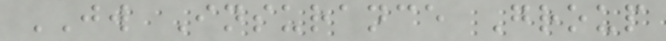JW Insurance Group
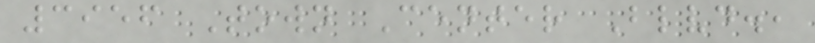3956 Town Center Blvd.,
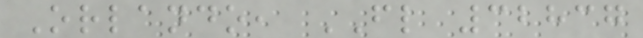Orlando, FL 32837
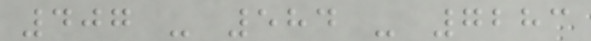407 - 584 - 7283
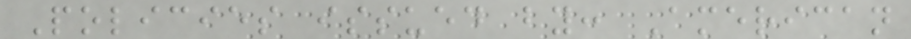Policies issued by: American
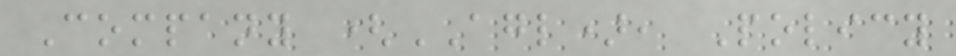Company (AGL), Policy
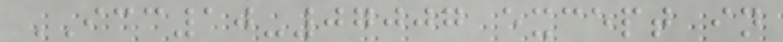ICC10-07007 except in
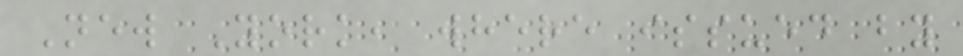New York, where issued by
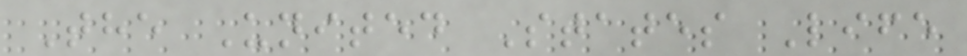The United States Life
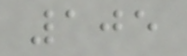105
